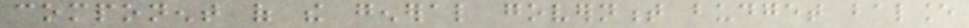component of the general government budget balance
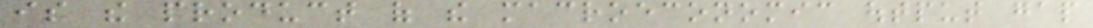is the product of the macroeconomic output gap
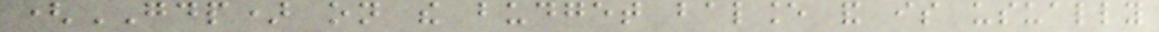(GDP) on the budget balance and is usually
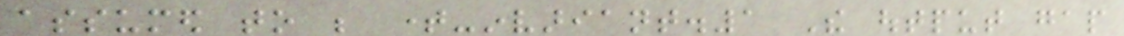assumed to be time-invariant.1 The output gap
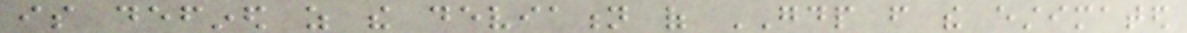is defined as the deviation of GDP from the estimated
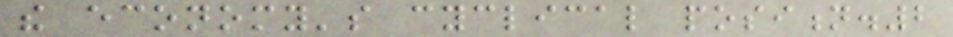the economy's cyclical position.2
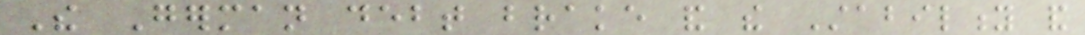The German debt brake and the Stability and
